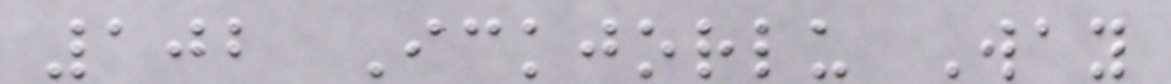102 Ickjorlu Way
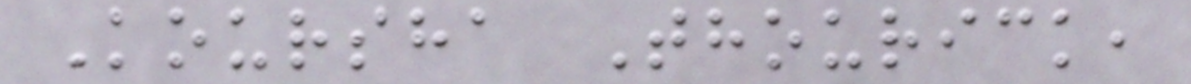Koursha Thourick,
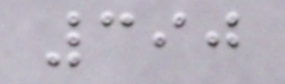390
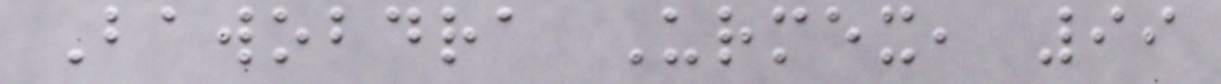Bawobdra Urmex, 99
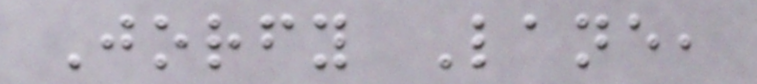Jorfy Lane,
